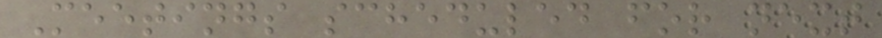Meetings scheduled for next
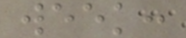week:
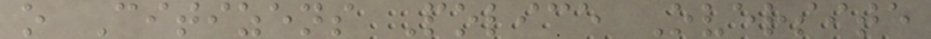o Citizens Police Oversite
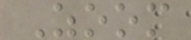Zoom
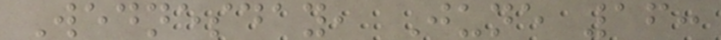Wednesday, June 16:
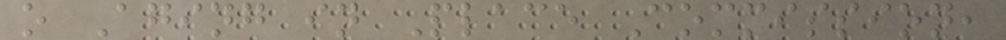o Aging in Place Commission,
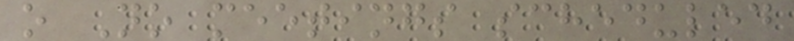o No meetings scheduled
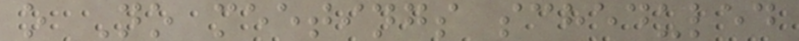o No meetings scheduled
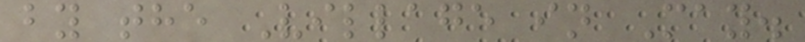by the Village in May.
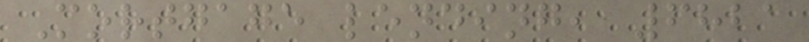Mortgage lending, 6821
